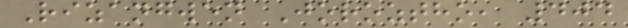Rizangwen Joroztho, 404
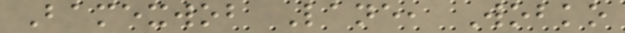Bamexwob Lane, Wobko
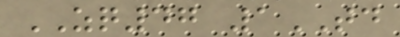ZQ47 1TD
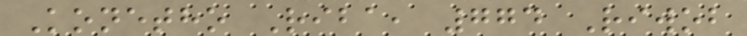Konetho Riba, 774 Riwob
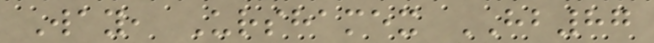Way, Urshamex HB87
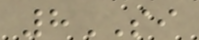8SI
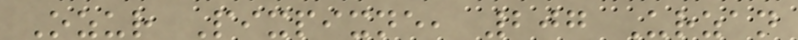Ozur Pixpixne, 207 Urzan
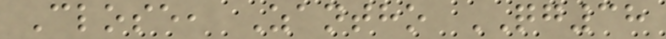Close, Zantho QG38
